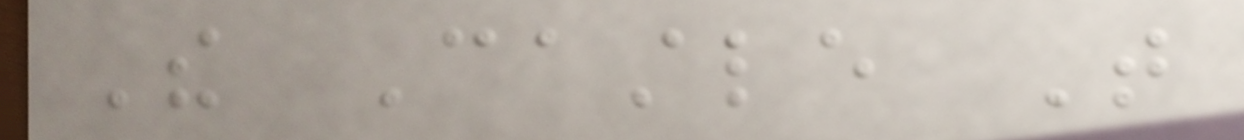The Castle That
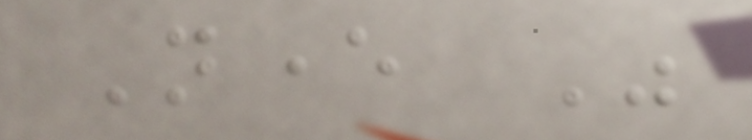Never Was
